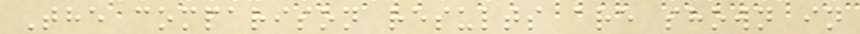The comparison results are shown in
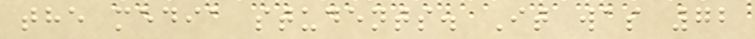the media students. It was 72
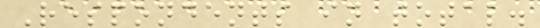Respondents in total.
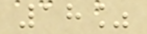18%
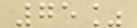75%
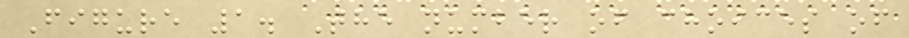Figure 1. The number of choices of
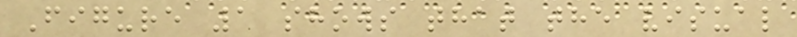Figure 1 shows that the visual
